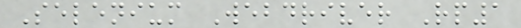Selenium Webdriver Rp1
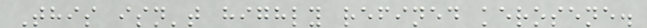This isn't highly refined kerosene.
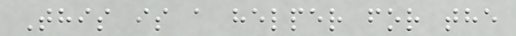This is a helper for the
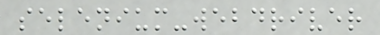selenium-webdriver
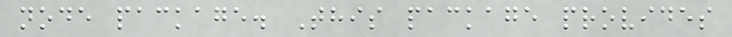node package. This package provides
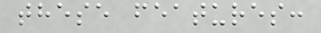these features:
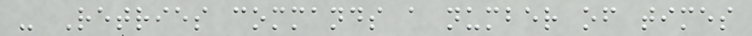- Retries commands a number of times
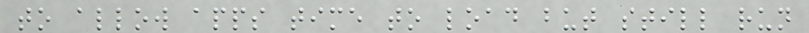to allow apps time to load but still run
